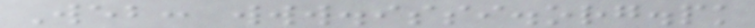Web: www.issi.org.pk
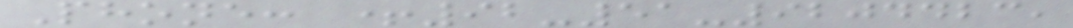Phone: +92-51-9204423,
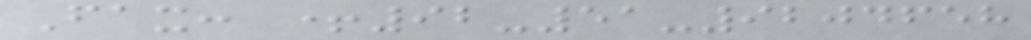Fax: +92-51-9204658
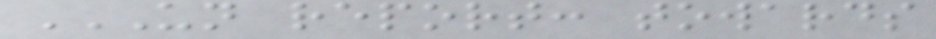UN REPORT: TOWARDS
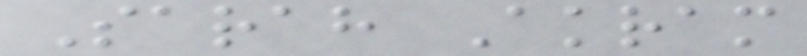Sarah Akram
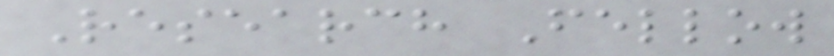Research Fellow
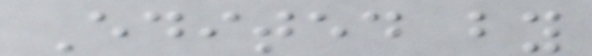Edited by
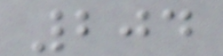204
